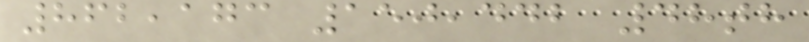862,173 150,442 48th
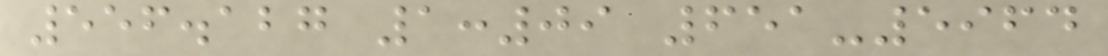556.127 1:09 651-5964
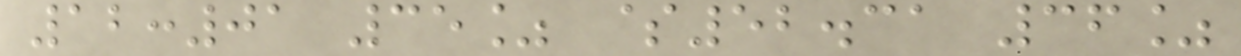12:01 35% $52.31 36%
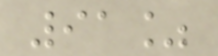91%
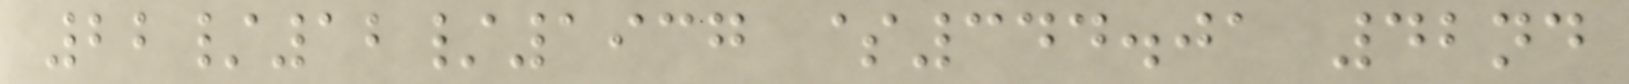22/12/1937 $344.01 42nd
